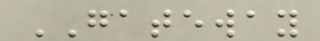GATEWAY
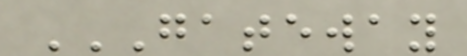GATEWAY
